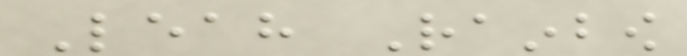Leah Rainbow
